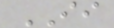II
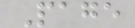Page
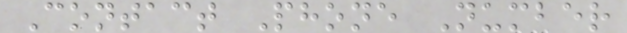Contact Phone Number
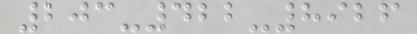203-422-8926
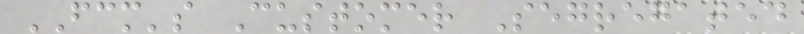FCM's Customer Segregated
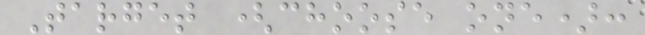Target (choose one):
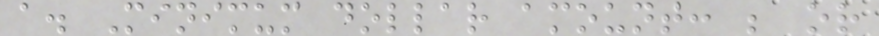a. Minimum dollar amount: ; or
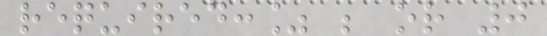required:% ; or 0
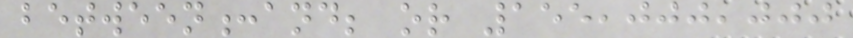between:and; or 155,000,000
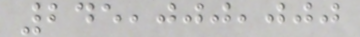245,000,000
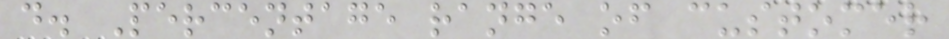d. Percentage range of customer
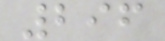296
